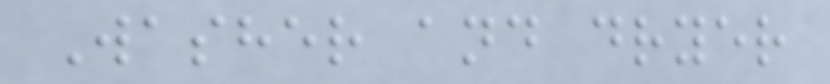Washer and dryer
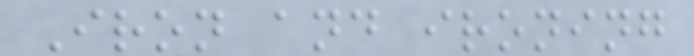Iron and ironing
